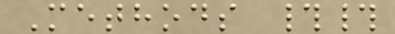Methods ##
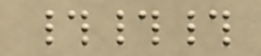###
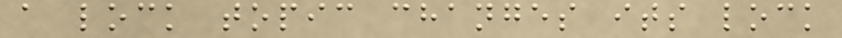a lock topic changes its lock
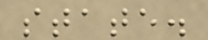state.
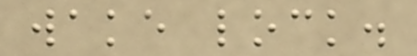wake lock.
